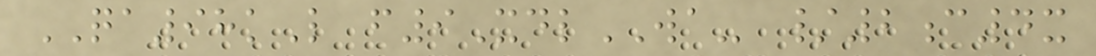QA98kL f9XdlWA- /2c4x
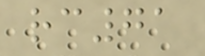rc71
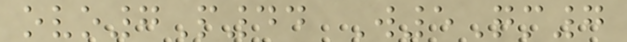ovo7P44 W5Qm7
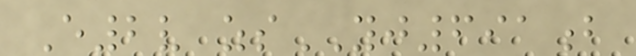E2v zsYJ691b
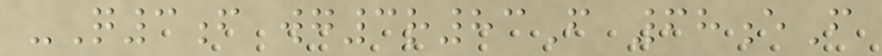-Q3f wg3r83F 68eF
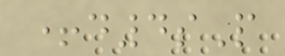+d4sP
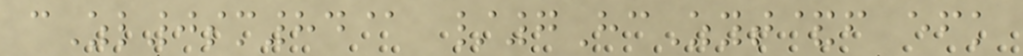cZl0sm84@ /7HcZyt&f efk
